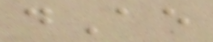dAe
